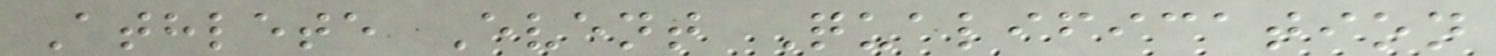Athlete Event Qualification
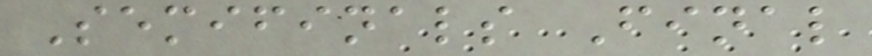Semifinals Final
